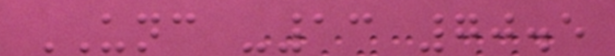UNC -13 70.5
